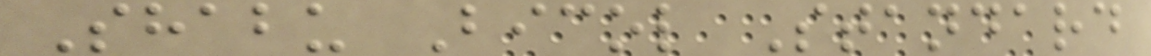Shabu Bicol Standard
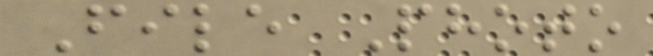File Photo
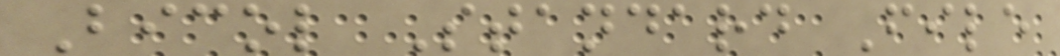Bicol Standard File
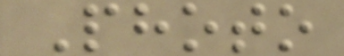Photo
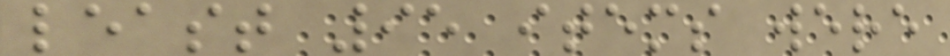least 95 items were
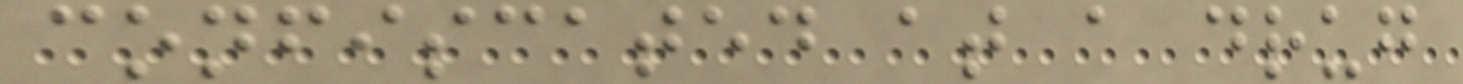confiscated at a drug
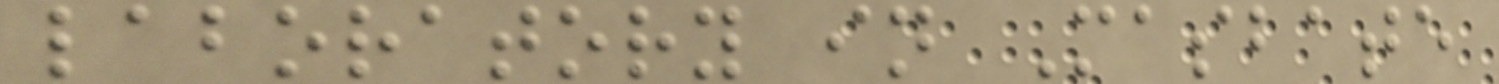laboratory in Masbate
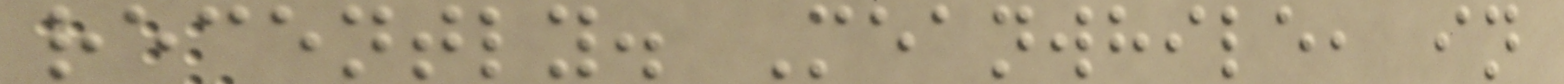recently. Meanwhile, in
